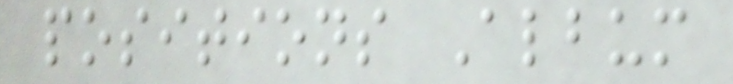positions Album
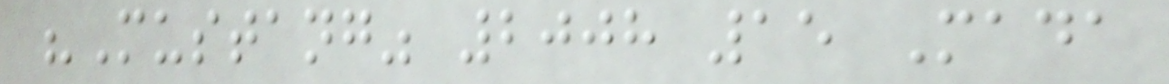"Mustang" 2008 15 Mada
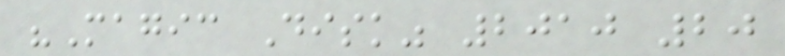"Magic Disk" 2010 20
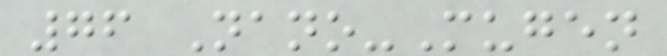76 Nano-Mugen
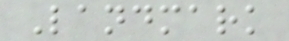Landmark
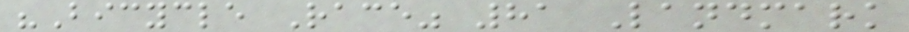"Bicycle Race" 81 Landmark
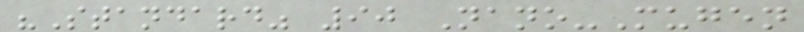"Standard" 90 Nano-Mugen
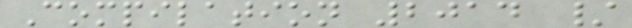Compilation 2014 /
